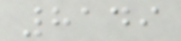8149
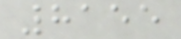8155
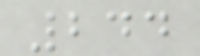244
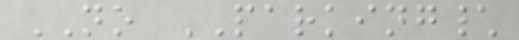NO PARKING\
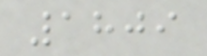1809
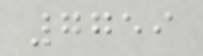7759
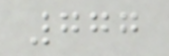777
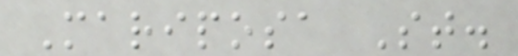Mariposa St.
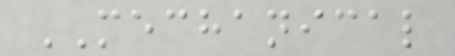MECHANICAL
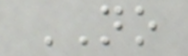NO
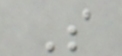S
